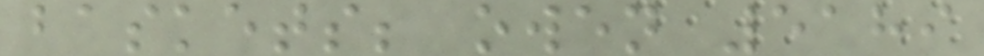baskets; owen 5189
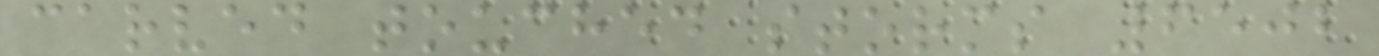carved touched storms 6502
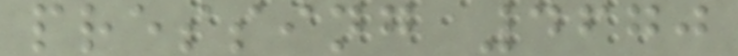pressing 4670
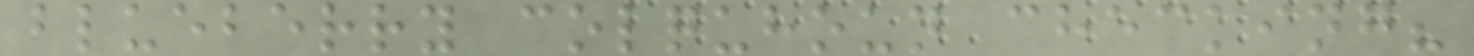blueberry colquhoun checking?
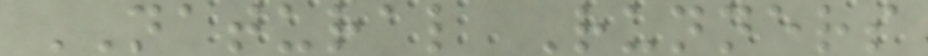NATURAL Runners
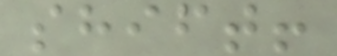shift!
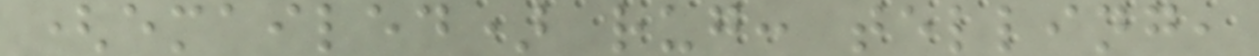(emailed) rug: telling,
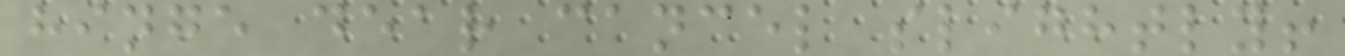hinge dear cancel slightly!
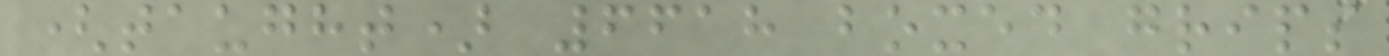(taught) 6618 boxed grips
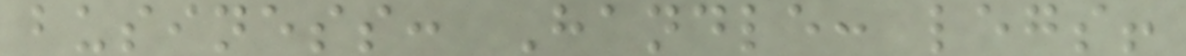business: Handle: legs!
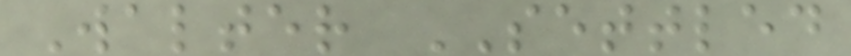Walter SETTLED
